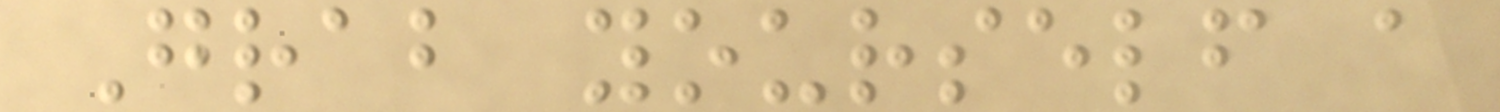Grab yourself a
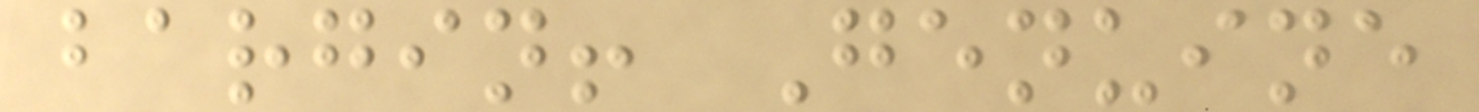bargin! Genuine
